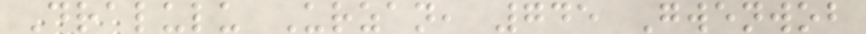Dralulu Urzan, 745 Gwenwob
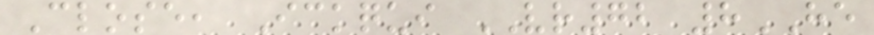Close, Ickqui VR72 8HE
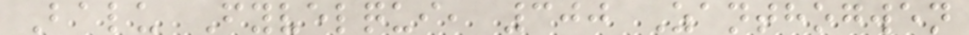Balu Fyvelqui, 300 Zanthogwen
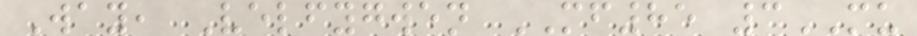Way, Velfygwen MF85 3MU
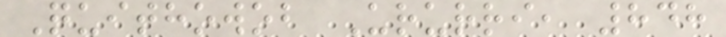Quithowob Ururri, 848
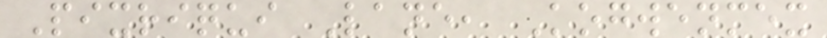Pixriqui Lane, Kogwenmex
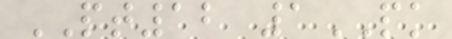PT12 1PK
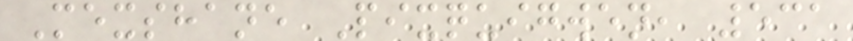Mexshane Pixquigwen, 531
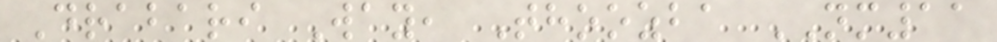Drabari Way, Thoozba NM11
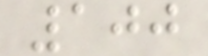100
